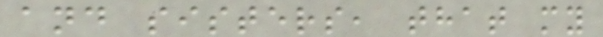and sisters, that my
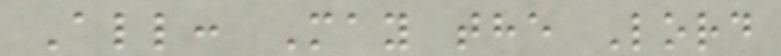All: May the Lord
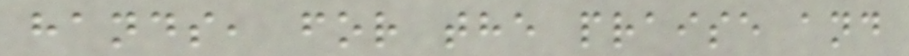hands, for the praise and
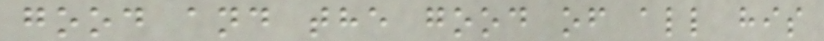good and the good of all his
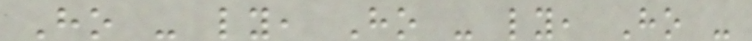Ho - ly, Ho - ly, Ho -
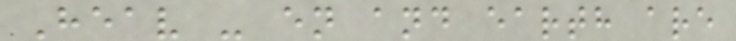Heav - en and earth are
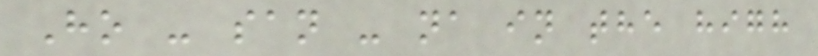Ho - san - na in the high
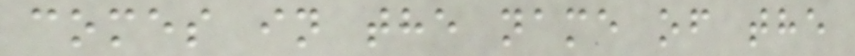comes in the name of the
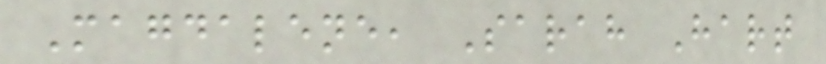Magdalene, Sarah Hart
